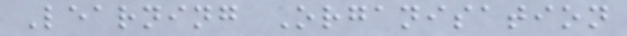Learning Organisation
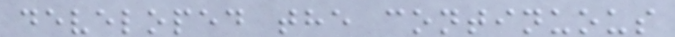developed the continuous
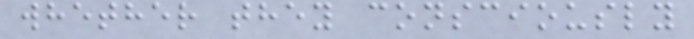whether they consciously
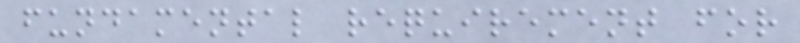fundamental requirement for
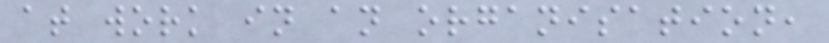at work in an organisation,
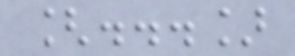[...]
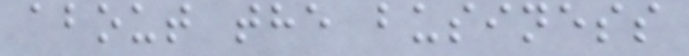about the business
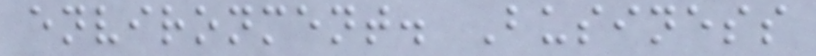environment. Business
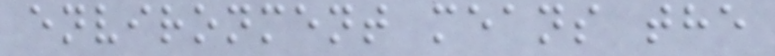environment means the
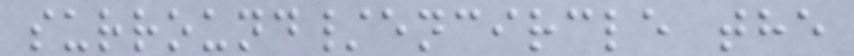surround/encircle the
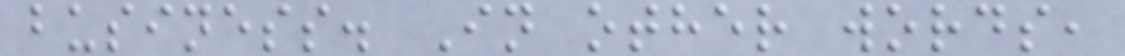business. In other words,
